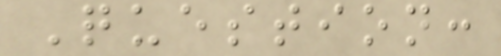Question:
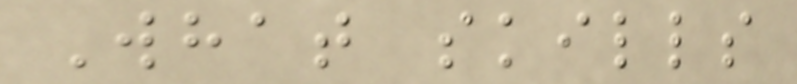What skills
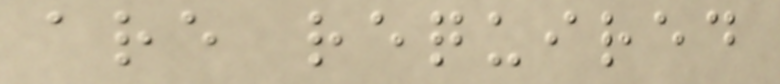are required
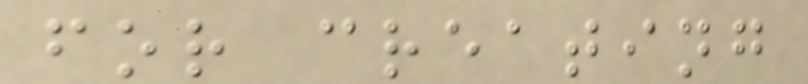for creating
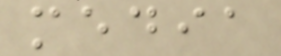media
